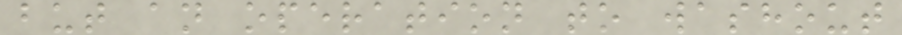but an operation to washout
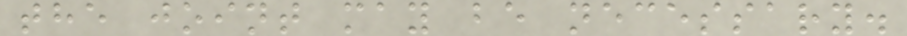the joint may be necessary.
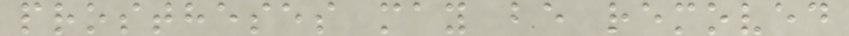prostheses may be removed
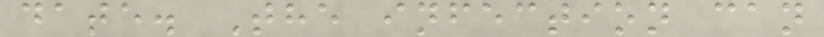date. The infection can
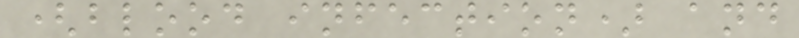(blood infection) and
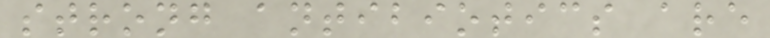strong antibiotics are
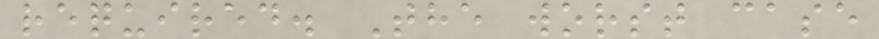required. The worst case
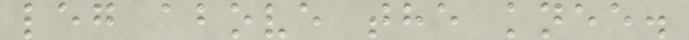leg above the knee.
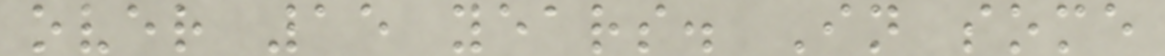over 15 years. In some
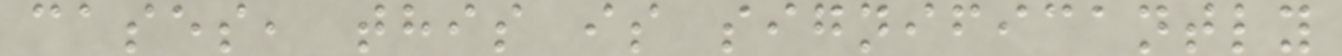cases, this is significantly
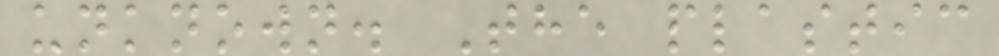unknown. The plastic
